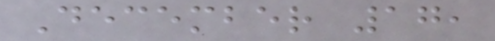December 17,
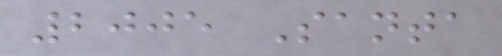2005 Santa
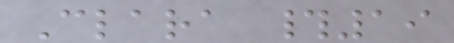Clara #19
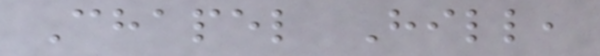Chapel Hill,
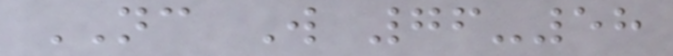NC W 76-58
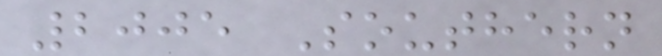2005 Southern
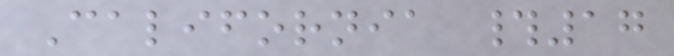California #17
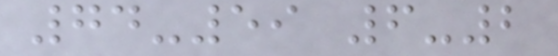74-59 6-2
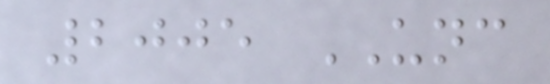2005 UNC
